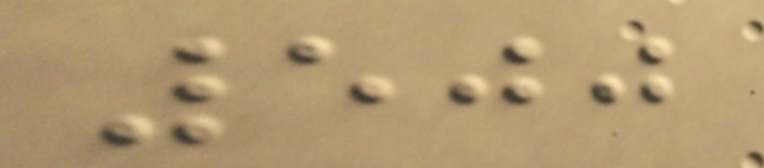500
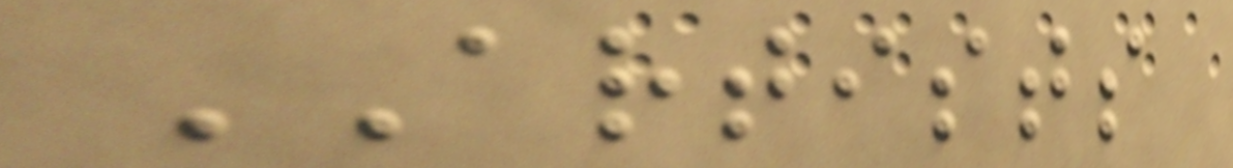ARTISTS
